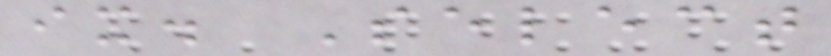ix. Select
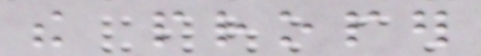the proper
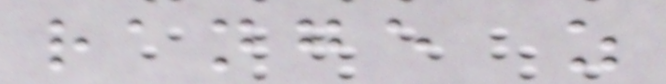range as
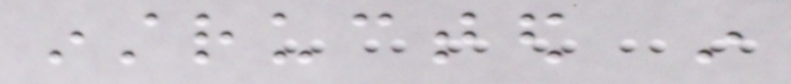instructed in
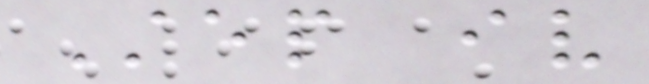Step iv
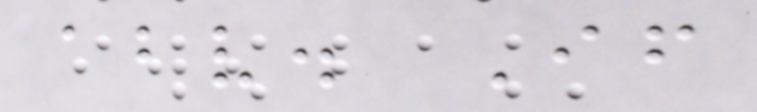above. If
